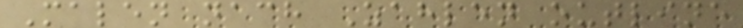Malen nach Zahlen outline
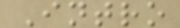Intro
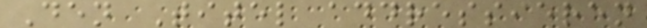Den Titel addressieren
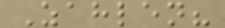Zahlen?
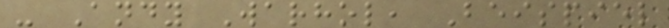- Andy Warhol, Beispiel
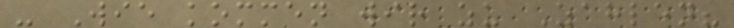- Wie kommen wir zu Zahlen?
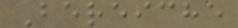Bereiche
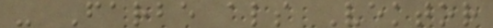- Farbe als Vektor
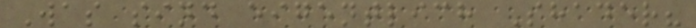Was sind eigentlich Shader?
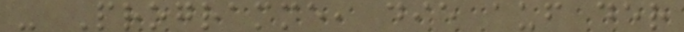- Programme, die auf der
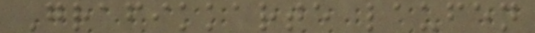Grafikkarte laufen
